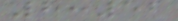8:52
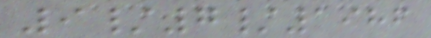9/7/1986
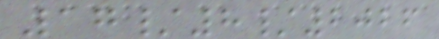17/8/2026
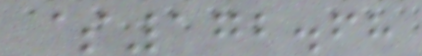$172.68
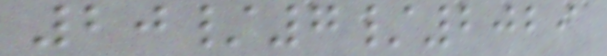20/7/2029
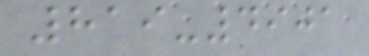819-4901
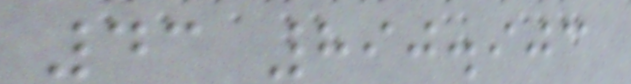43 890.903
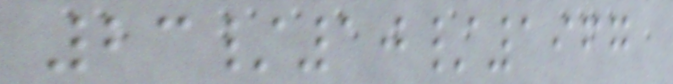23/10/1967
